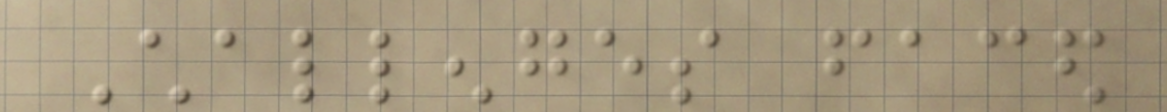Challenges faced
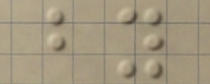by
